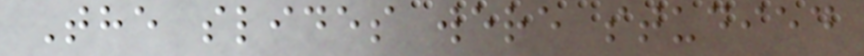The slides were studied
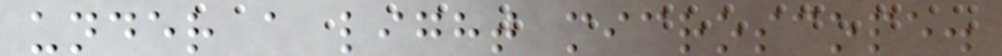under a light microscope.
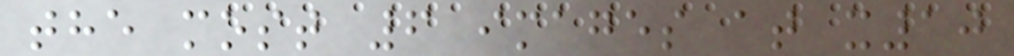the most 6 images at x10
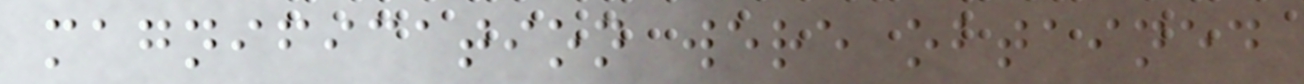magnification were obtained
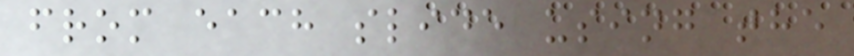from each slide using the
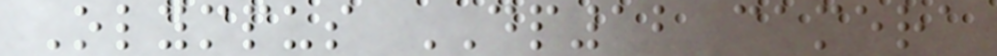Olympus DP12 camera
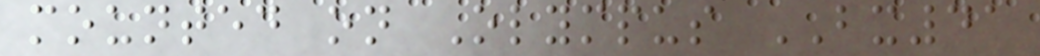mounted on Olympus BX41
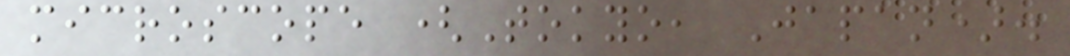microscope (Tokyo, Japan).
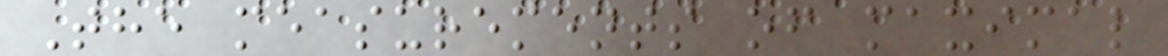The measurements of maximal
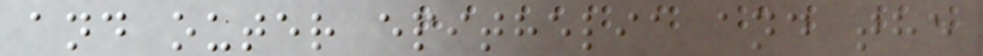and outer epithelia and the
